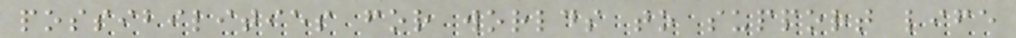possibilities for worlds to support life
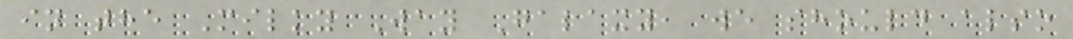in the Milky Way Galaxy, we should also
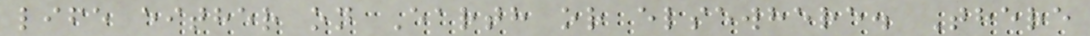life either on Earth or elsewhere. There
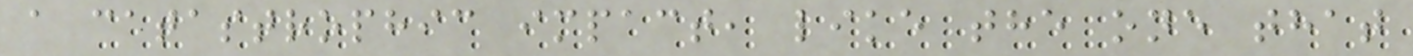a catastrophic impact, like the one that
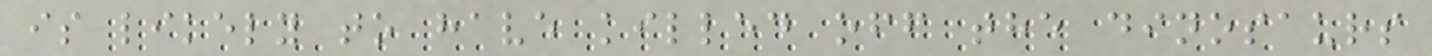is likely to have killed off the dinosaurs
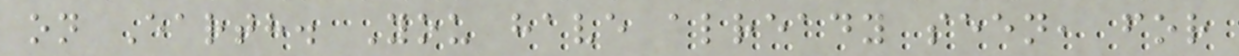on Earth. You have already seen, for
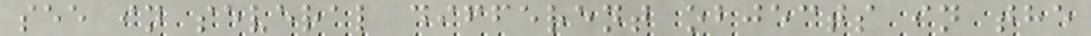see in several different objects in the
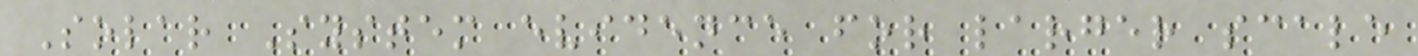Solar System evidence for larger scale
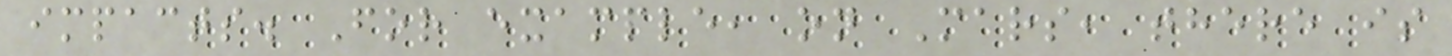impacts. For example, on Mars, there is
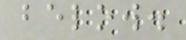below.
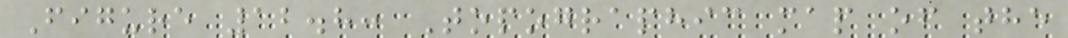Figure 12.8: Topographic map of the
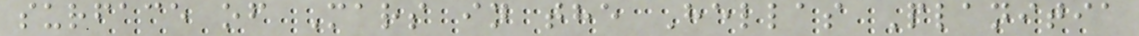surface of Mars in the Hellas Planitia
